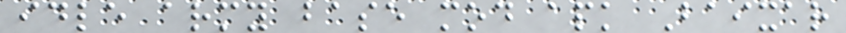idle army base mod apk Baixar
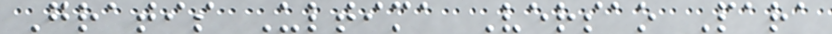Gratis Ultima Versao Para
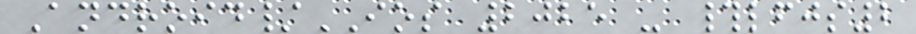Android/IOS 2025 - #lfjs2
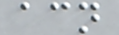acn
